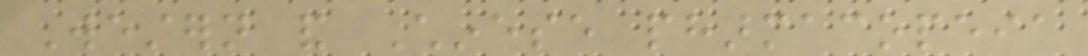Western and Chinese pharmacopeia
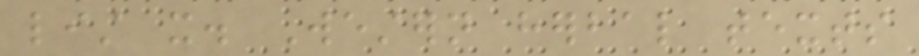list it. Western herbal texts
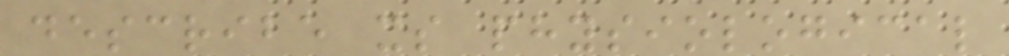describe its physiological
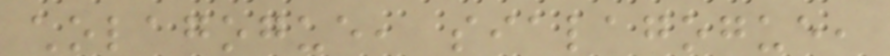cholagogue, sialagogue,
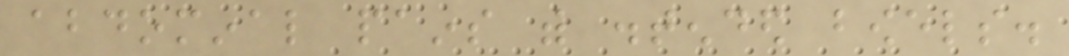abdominal pains with distended bowels.
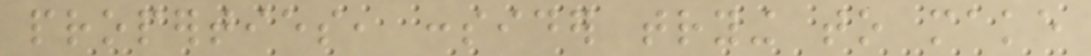properties, consider trying to make
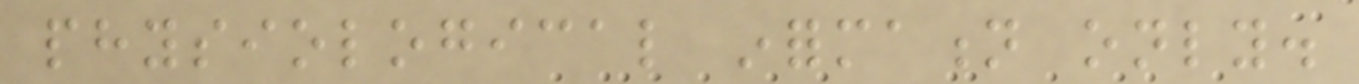physiological information only.
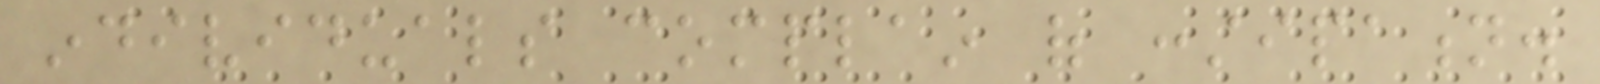individuals complain of constipation.
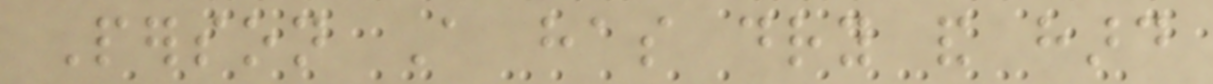Person A has dry and hard
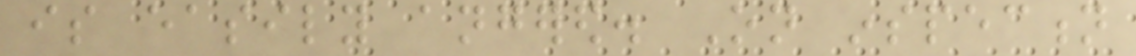is easily angered. On inspection
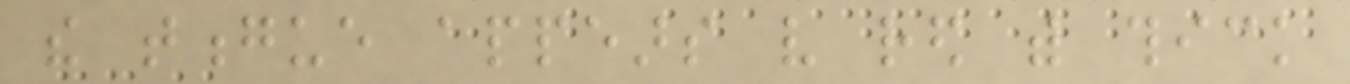the tongue appears very red with thick
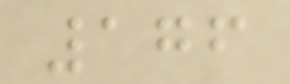176
